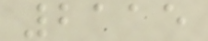2115
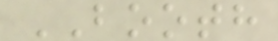BOOTH
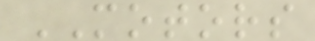MOTORS
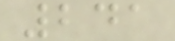241
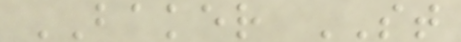BAKER ST
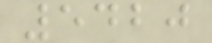5420
